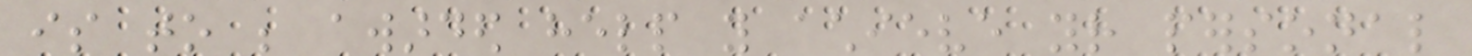is to be awarded help you achieve your personal
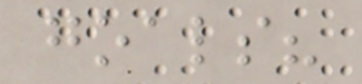goals?
